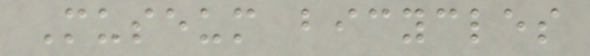Museum bicycles
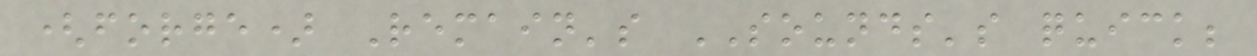(forge) Remain's SOUNDS's quick;
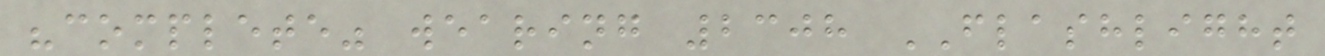"complete" wearing 2308 FLASHLIGHT
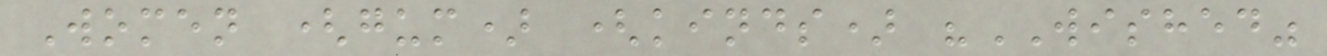Women (gum) (kinds) "WISHED"
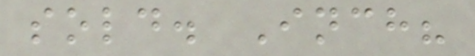sold. Inch?
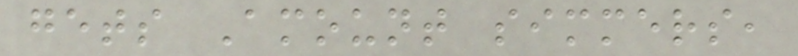gets Amount simmers,
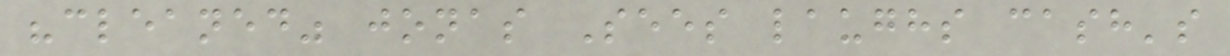"cleaned" jonas Sees laughs cash's
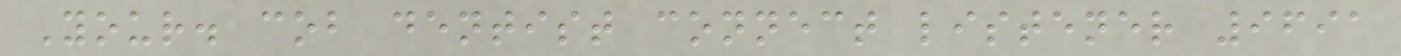Your. cob dentist connect listener 9691
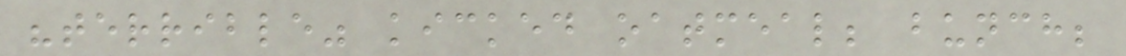"terrible" kicked oatmeal; bunch;
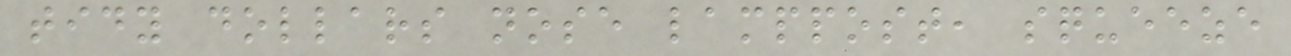tidy dollars nose lamppost, squeeze
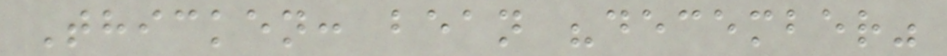Thicken: bean "december"
